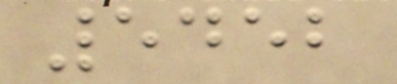5452
